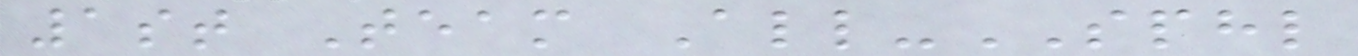1st Team All-SPHL
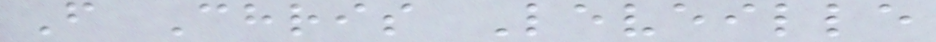F Chris Leveille
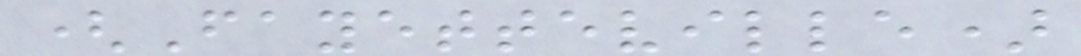(Fayetteville)
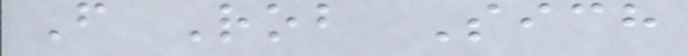F Rob Sich
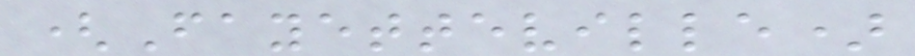(Fayetteville)
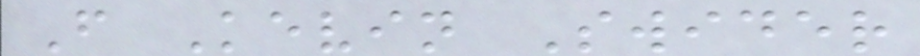F Kevin Swider
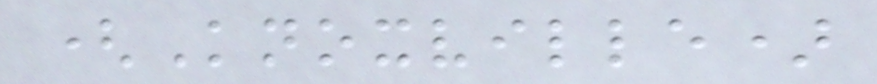(Knoxville)
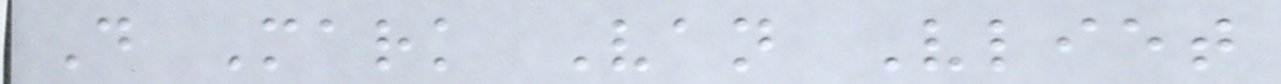D Mark Van Vliet
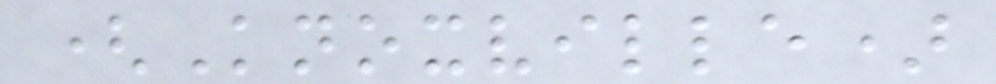(Knoxville)
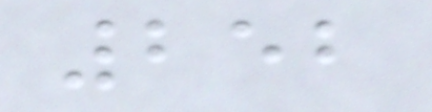252
